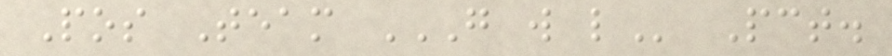Pos Team G W L Pct.
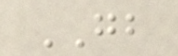GB
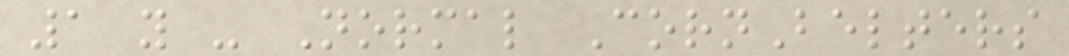1 y - Normal CornBelters
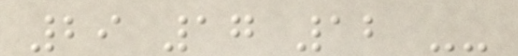29 17 12 --
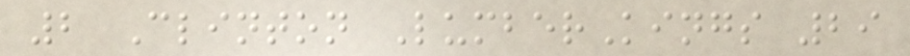2 Clinton LumberKings 29
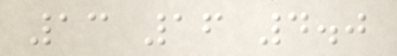13 16 4.0
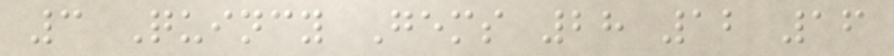3 Quincy Gems 28 12 16
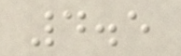4.5
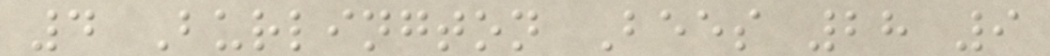4 Burlington Bees 28 9
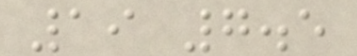19 7.5
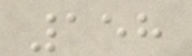158
